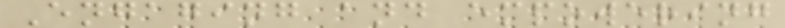Engaging and empowering
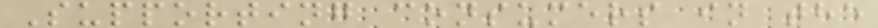Supporting consumers in the
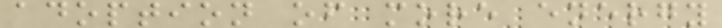adoption of more energy
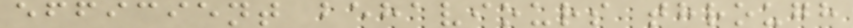efficient behaviours through
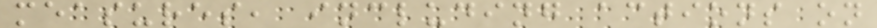measures, including actions on
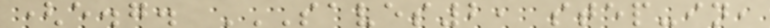(e.g. SAVES2, STEP-IN,
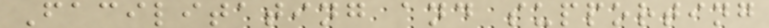Facilitating and supporting
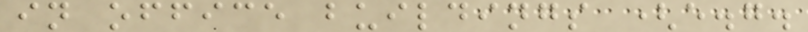in office buildings (e.g.
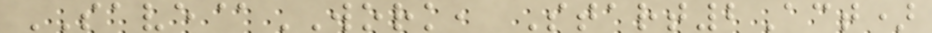SAVE@WORK, Start2Act)
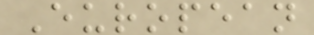European
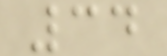34
